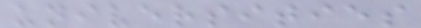universities
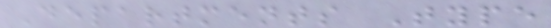Departments Type
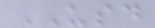USD
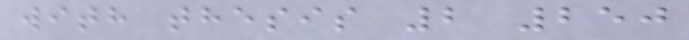with thesis 2 250
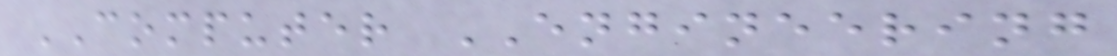COMPUTER ENGINEERING
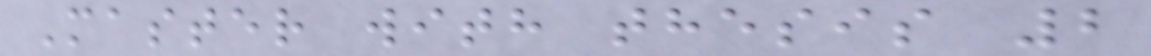Master with thesis 2
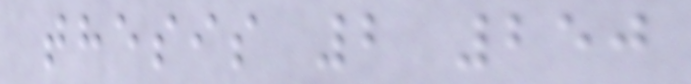thesis 2 250
